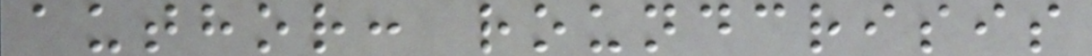author: roundcrisis
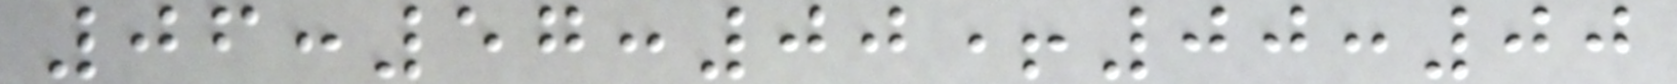06:57:00+00:00
